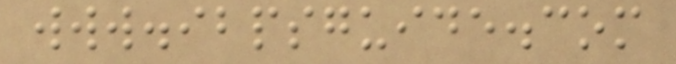www.ibpsguide.com
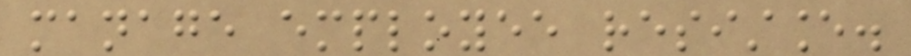manage employee resistance.
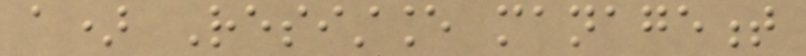a) Resistance management
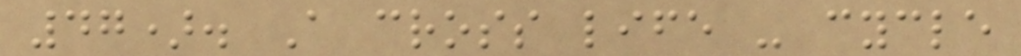47). A cross life - cycle
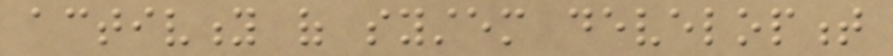activity of system development
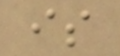is
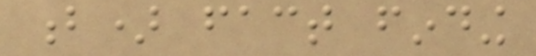b) fact finding
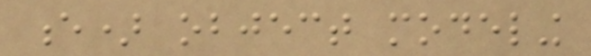e) object modeling
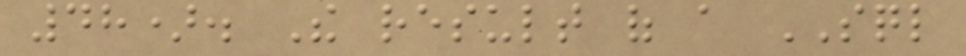48). The result of a SQL
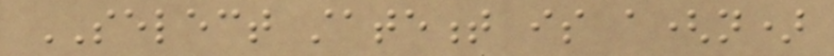SELECT statement is a(n)
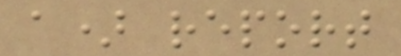a) report
